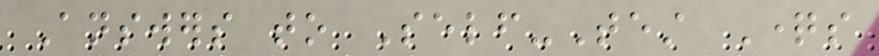Answers to Self-Test Questions
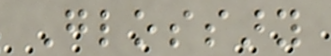Glossary
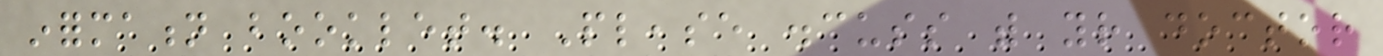information booklet. Please discuss with your doctor
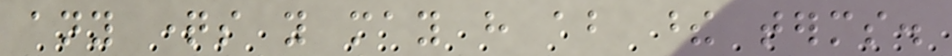any questions you may have about these terms.
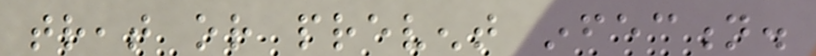treat or prevent infection.
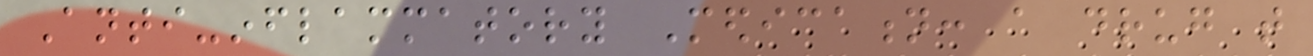Anti-inflammatory Medication: a drug that
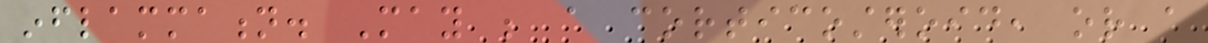inflammation. May be a corticosteroid, or a
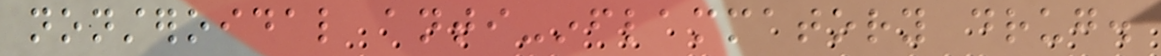nonsteroidal anti-inflammatory drug.
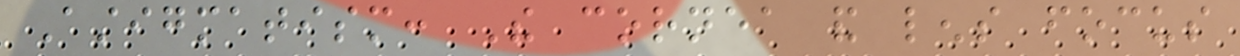Astigmatism: The cornea and lens focus
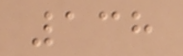138
